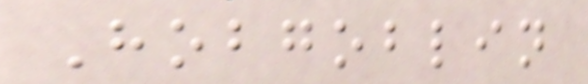Hobgoblin
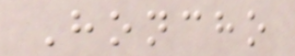Honcho
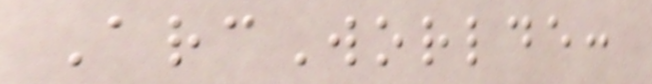ArcWorlde:
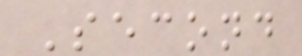Second
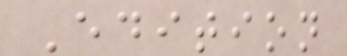Edition
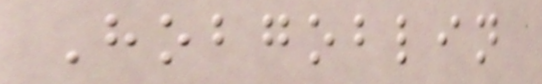Hobgoblin
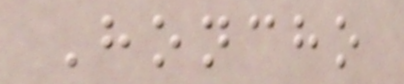Honcho
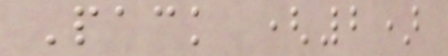Pack (2)
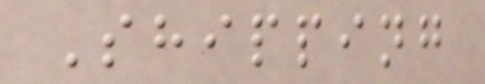Shipping
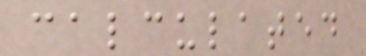calculated
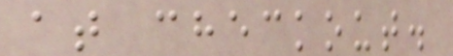at checkout.
